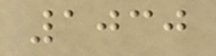1030
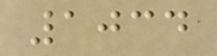1034
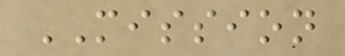MISSION
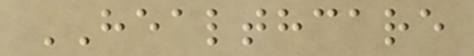HEALTHCARE
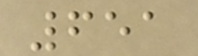651
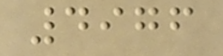4976
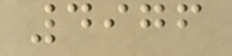4976
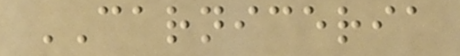CARNICERIA
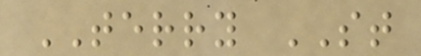TERRY ST
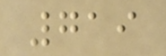719
